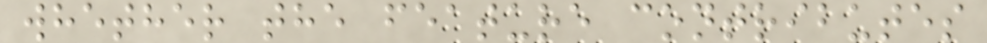whether the feature contributes
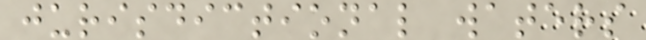jurisdictional waters
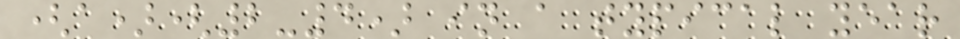(a)(2-4) in a typical year
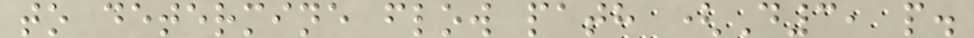to determine flow path (D3, p.
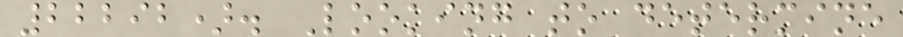22292). Looking to determine
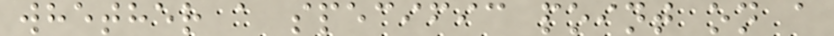whether a specific point on a
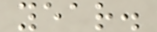year.
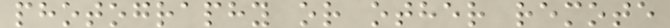photography or other remote
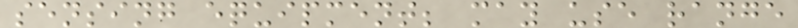sensing equipment; may use range
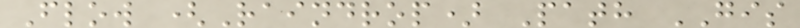Flow (Raindrop) Path GIS
